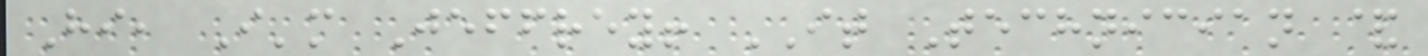Hi, I'm Jeffrey! IT Technician &
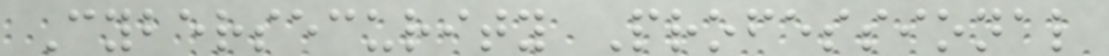Cybersecurity Professional
